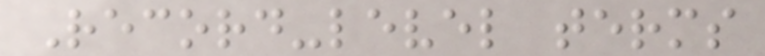Record-level terms
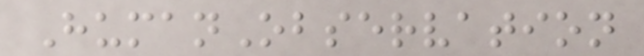HumanObservation
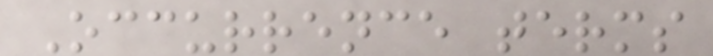Occurrence terms
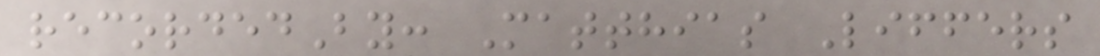recordedBy: Matthias Liffers
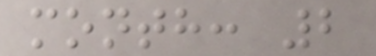month: 2
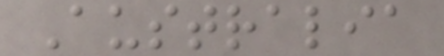Australia
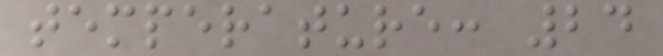temperature: 24
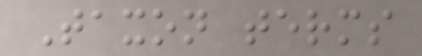Taxon terms
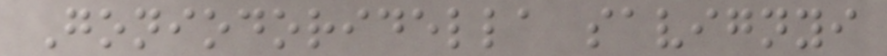Goniodoridella savignyi
